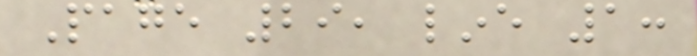Page 29, line 1:
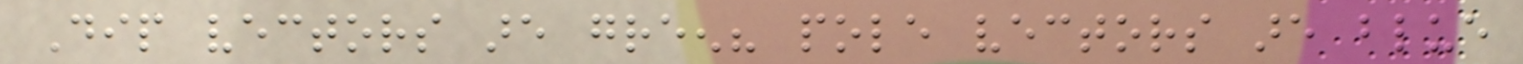Dip vectors are green? pole vectors are blue
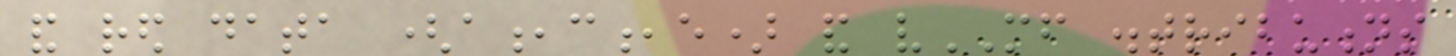and red data (a,c,e) and vMF distributions
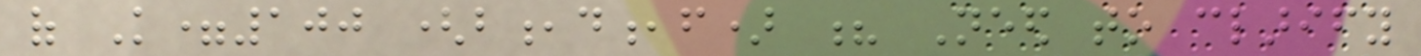of K=100 (b,d,f) ? Need to clarify
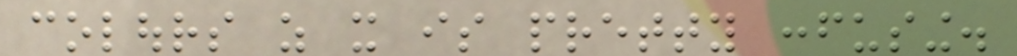colours as it is pretty confusing.
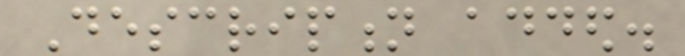Description added.
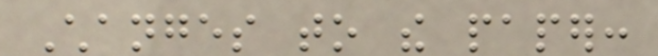Changes to the paper:
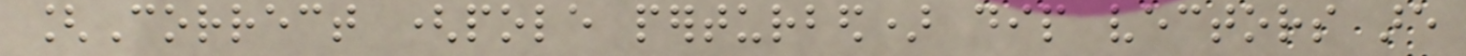[Correct (pole perturbed) dip vectors are
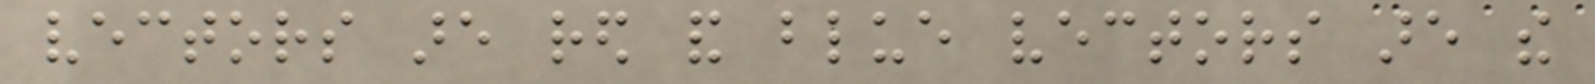vectors are red and blue vectors are the
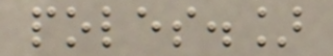poles.]
